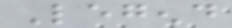Legend
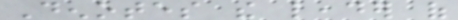Denotes the leader of
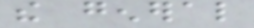the general
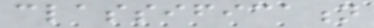classification
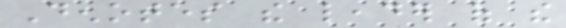Denotes the leader of the
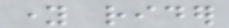young rider
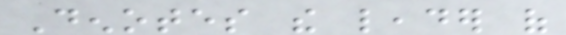Denotes the leader of
